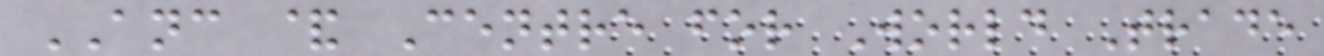ANC & Centre for World Trade
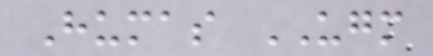Humas UGM
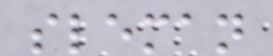sleman
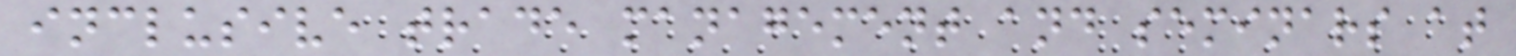inclusive trade management and seminars at
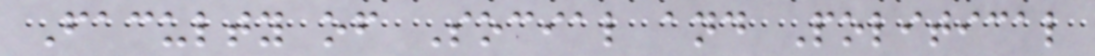Faculty of Social and Political
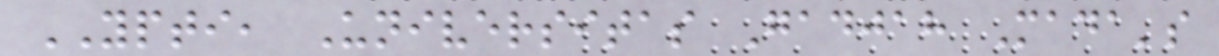YPTI, Universitas Gadjah Mada's
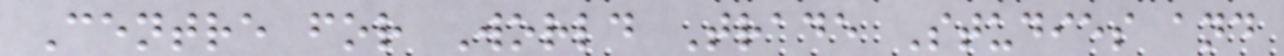Centre for World Trade Studies and
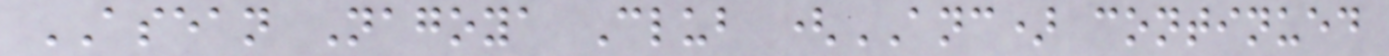ASEAN Nagoya Club (ANC) continued
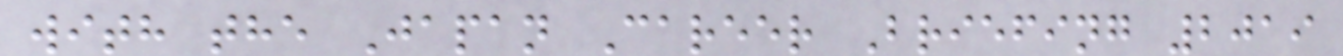with the Japan Career Briefing 2019
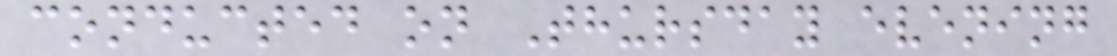conducted on Thursday evening
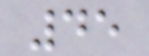45
